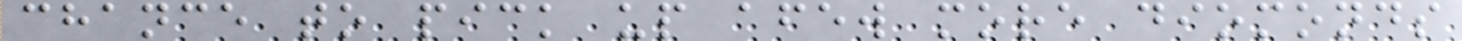chance to pick up afew more diomonds
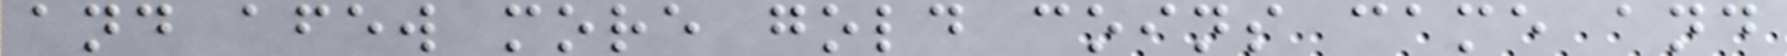and afew more gold coins came and
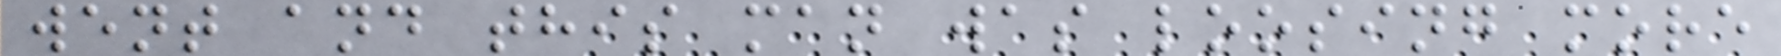went and this man was loosing more
